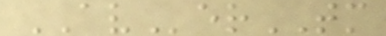AVerTM
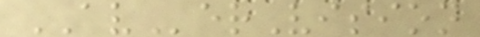AVerVision
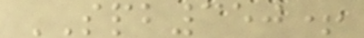SPB350+
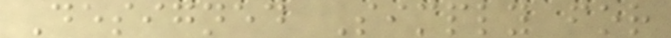Designed Simply for
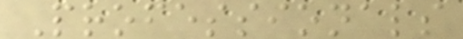Professionals
